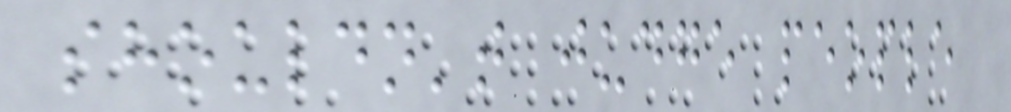shouldn't judge people
